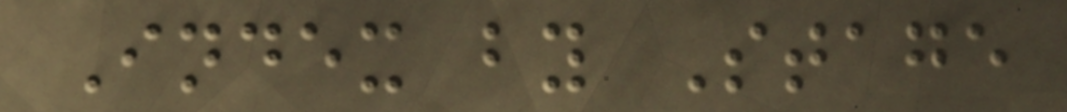Index by Stage
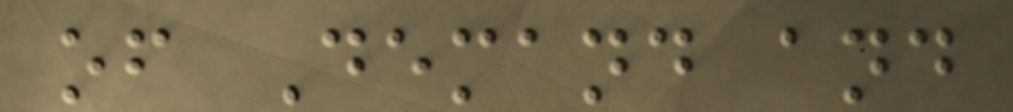of Demand and
